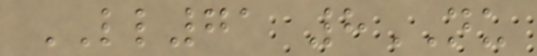LL71 8NU
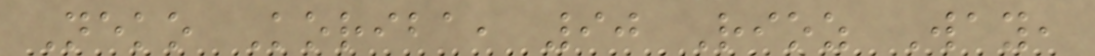Neko Koriba, 90 Rioz Way,
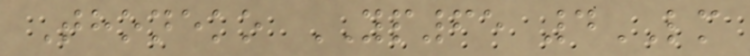Thoneko YP65 4LM
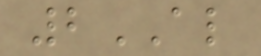2AL
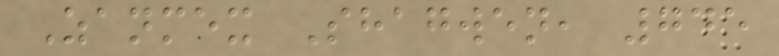Zanmex Shagwen, 745
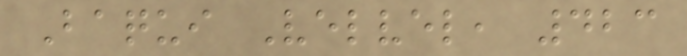Baqui Velvel, 423
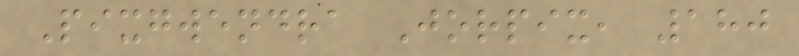Pixgwendra Jorpix, 180
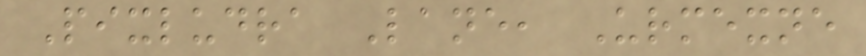Pixludra Lane, Urmexne
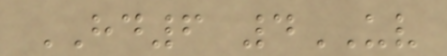HD6 4UV
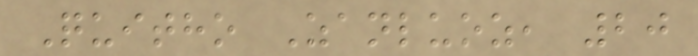Quitho Zanluoz, 20
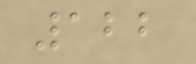122
